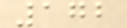172
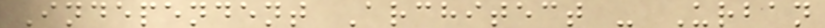Independent Architect - Urban
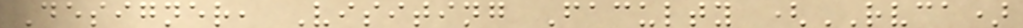Designer, Visiting Faculty (RVCA)
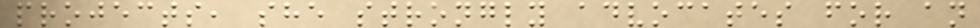projects, she strongly advocates for an
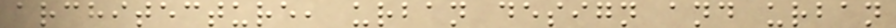architecture, urban design and urban
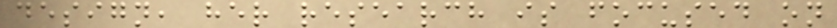design, her research is focused on
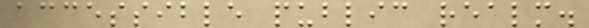accessible public realm.
